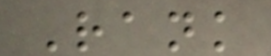Rank
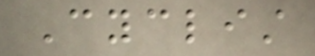Cyclist
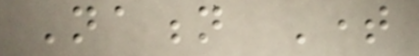Nation Time
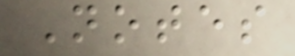Notes
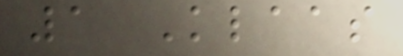1 Klaas
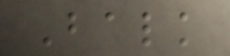Balk
